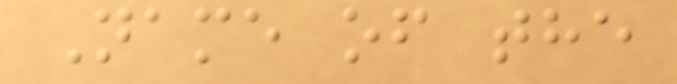Name of the
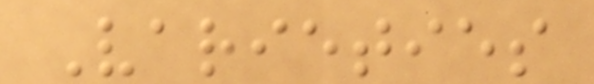Varieties
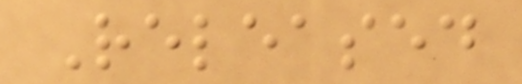Released
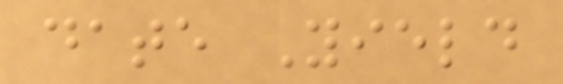date Yield
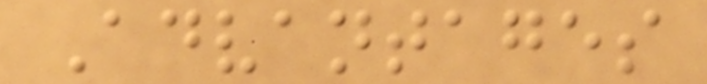Advantages
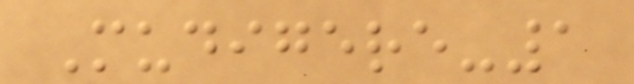Mudigere-1
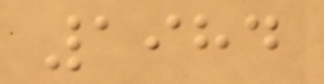1984
